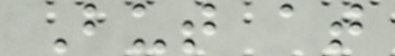But at
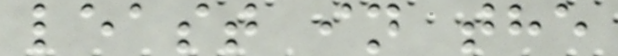least in the
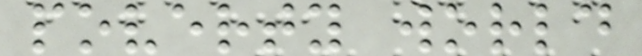poverty world
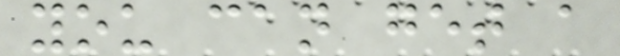you can get a
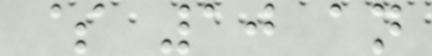$ 10 an
